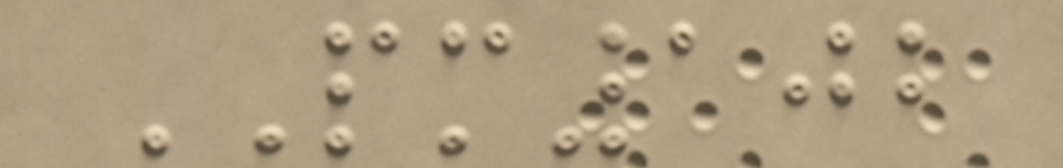PM102
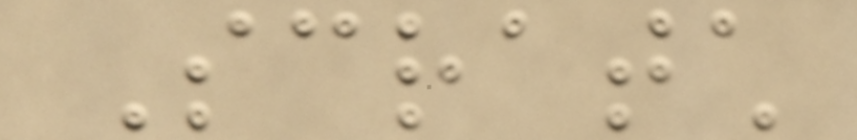Scratch
